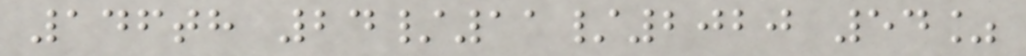146th 24/11/2020 54%
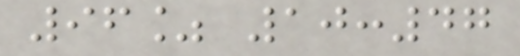96% 10:47
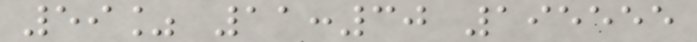59% 11:30 195555
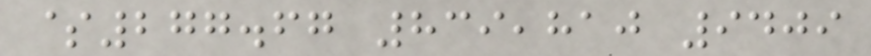$277.67 839,810 9409
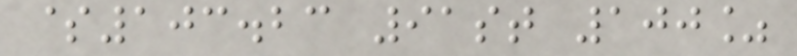$103.23 91st 100%
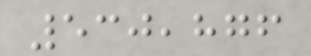530,876
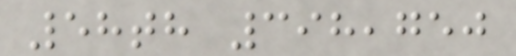58th 398,750
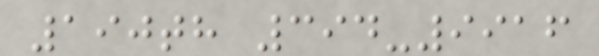190th 394-9916
